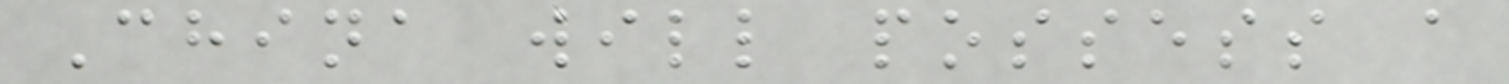China will possess a
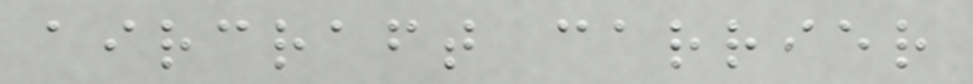aircraft carrier
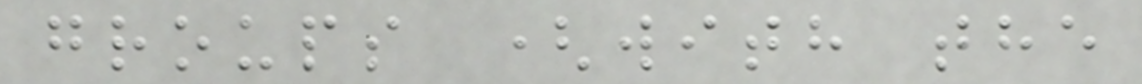groups (with the
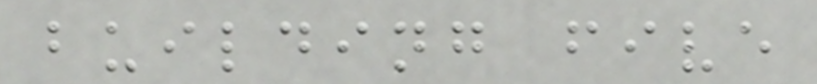building five
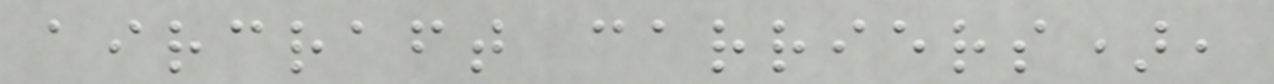aircraft carriers),
